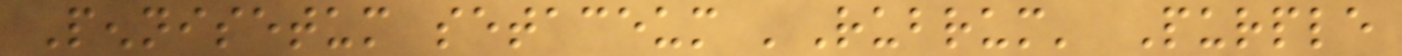Pennisetum setaceum 'Rubrum' Purple
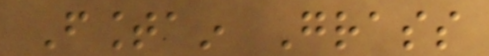Fountain Grass
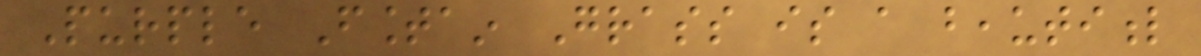Purple Fountain Grass is a beautiful
